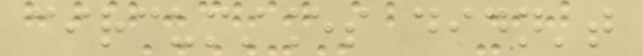circumstances didn't
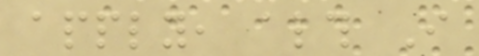apply, although I
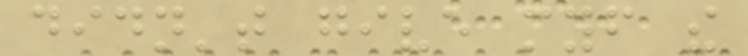didn't give myself the
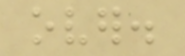over.
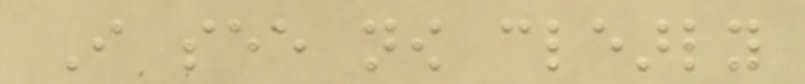I see now clearly
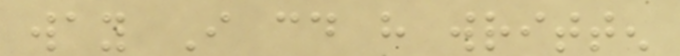way I could have written
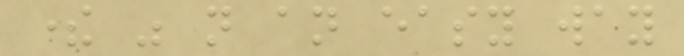there was not an easy way
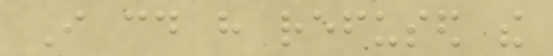I could have refused the
